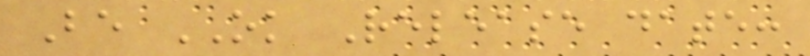Be OK Release date:
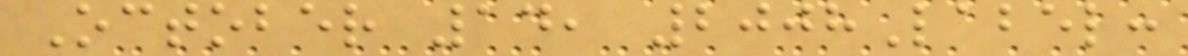October 14, 2008Label:
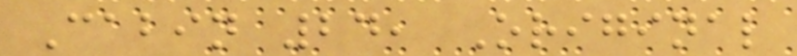Cabin 24, Original
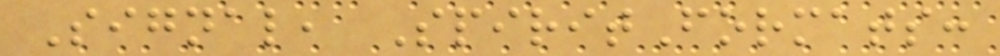Signal, SpiritFormats:
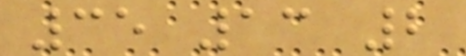35 13 2
